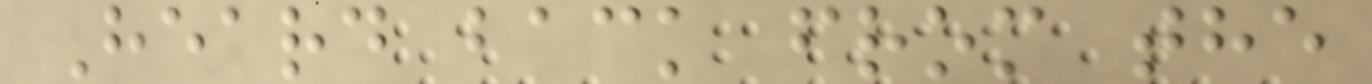Heard back from the
